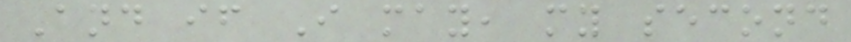And if I may, my second
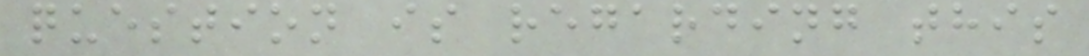question is regarding this
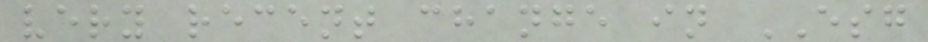very recent change in ESG
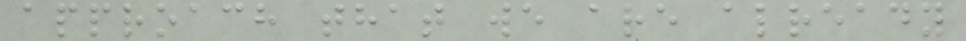approach that we are already
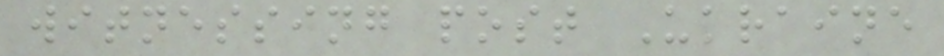witnessing post Ukraine
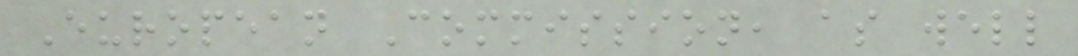European Commission, as well
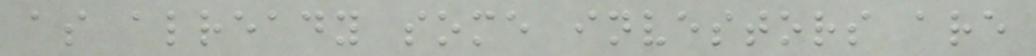as already some investors are
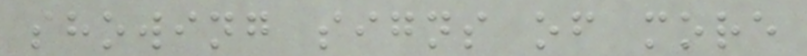showing signs of more
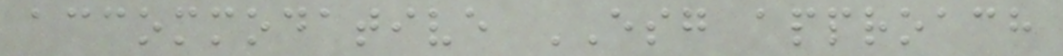accommodative ESG approach
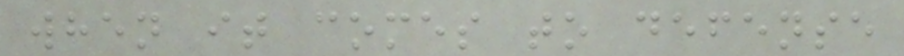when it comes to defense
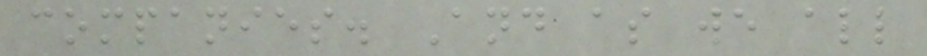companies. And as we all
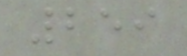259
